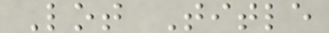Lot Title
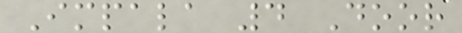Impala 4 Door
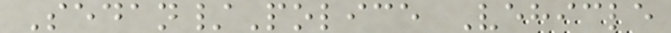Sedan/Police Vehicle
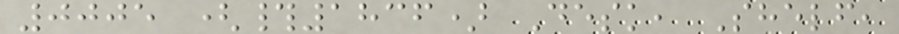0005 (#1836) Desk, Shelf,
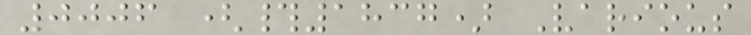0006 (#1837) Various
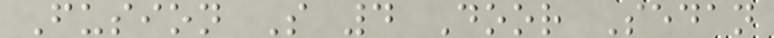Fusion S 4 Door Sedan
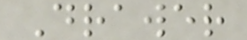Drawer
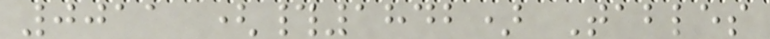0011 (#1842) Tables
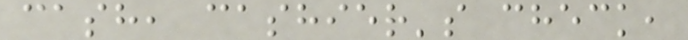cash, cashier's check,
